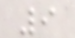9
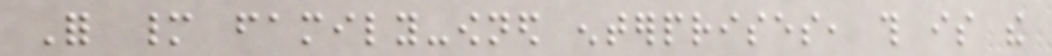For many family-owned enterprises, this is the
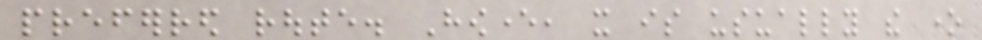preferred route. However, it is usually the one
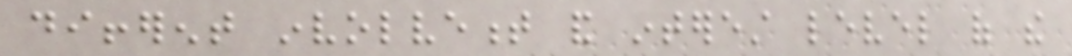different involvement and interest level of the
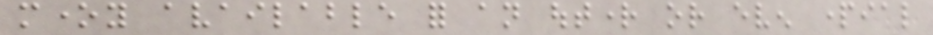money available for an outright or even partial
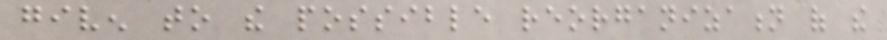given to the possible reorganization of the
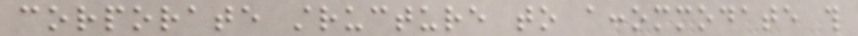corporate structure to accommodate this
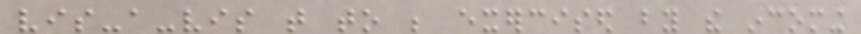vis-a-vis that to be exercised by the incoming
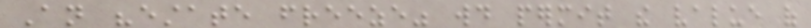An "estate freeze" would permit the value of
